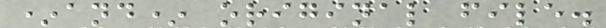*and* original file.
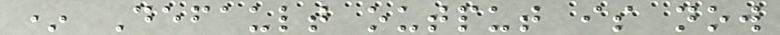* Default output is now
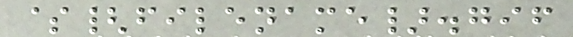${filename}.gif
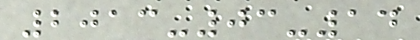2013-03-14
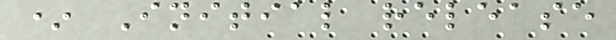* Initial release
